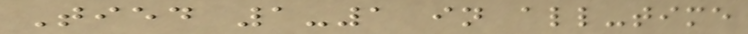Tied 1-1 in all-time
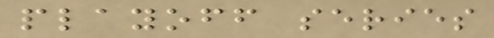playoff series
